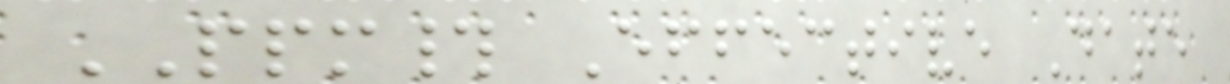PPM# Effective Date
